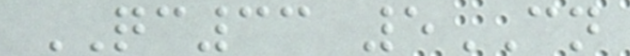QC33 5CN
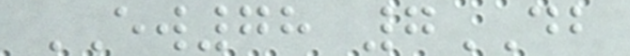EW78 7DB
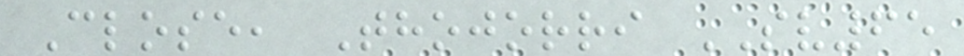Close, Thojorri SV65
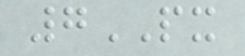7PX
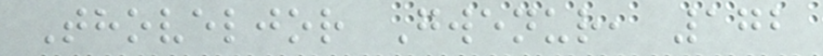Thoveljor Gwenur, 172
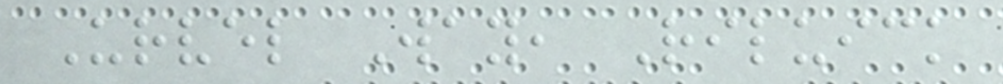Urvel Way, Riluick
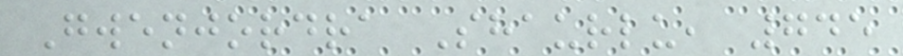Gwenjordra Shaurlu, 745
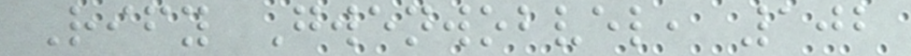Rify Gwenwobvel, 102
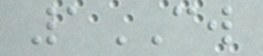1CW
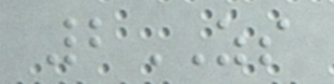2ZS
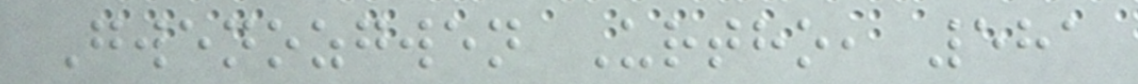Gwenozgwen Urtho, 581
